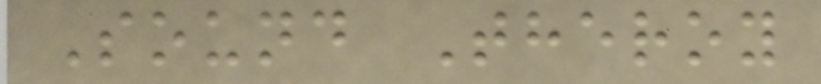Sound Theroy
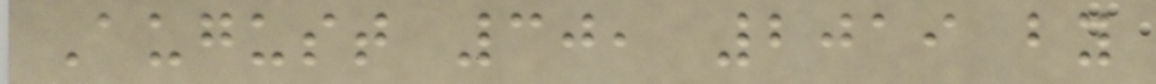August 30, 2019 by
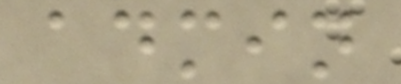admin
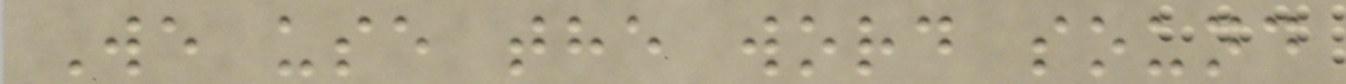We use the word sound
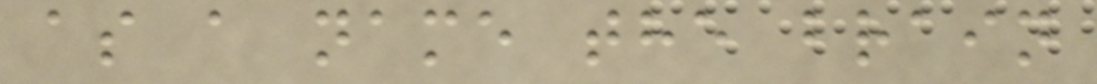as a name the brain
